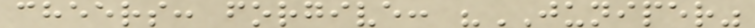cheers: forgive: "JUNIPER"
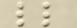ll
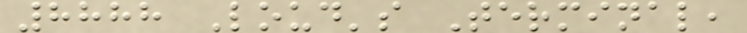8888 Loud's Terminal,
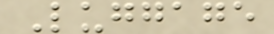Luggage
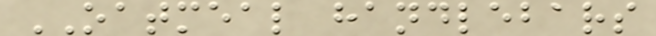OATMEAL handlebars
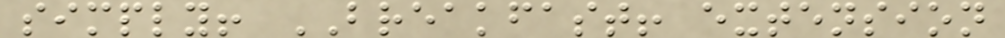simply! BREAKFAST! extension
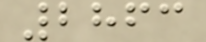2863
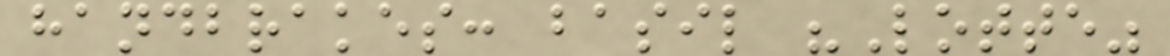handbrakes: basil "Lotte"
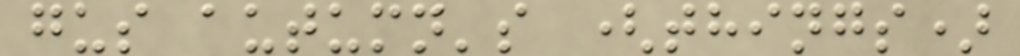gus autumn's (things)
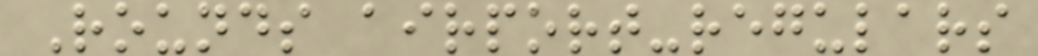Rounds airport-regulars
